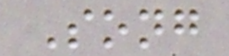Song
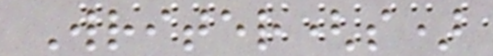Writer(s)
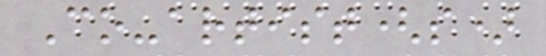Co-artist(s)
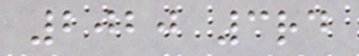2020 3rd
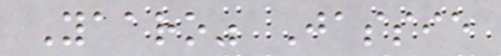Yaaro" Jassie
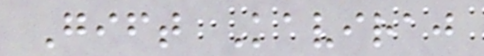Gift Kaviraj
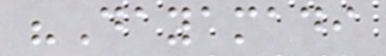"Dayamadi
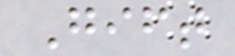Gift
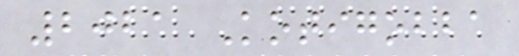2021 Kotigobba
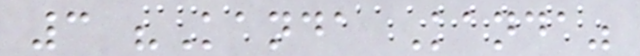3 "Kanda Kanda"
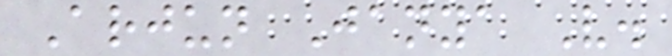Arjun Janya V.
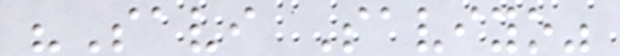"Savi Saviyo"
